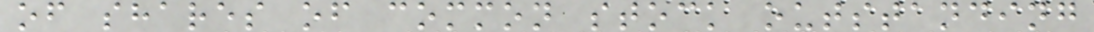of shares of common stock outstanding
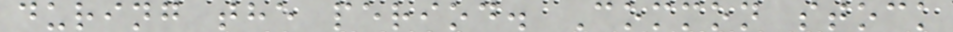during the period. Common stock
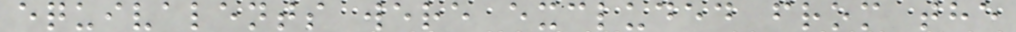equivalents were excluded from the
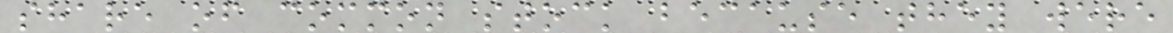share of common stock because they were
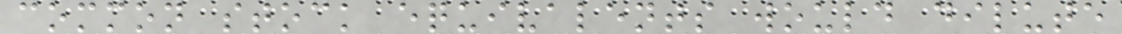common stock equivalents would dilute
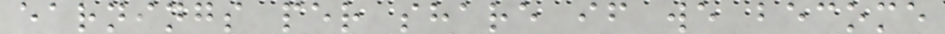earnings per share if we become
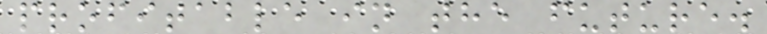profitable in the future.
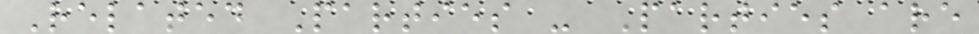Related Parties - Parties are
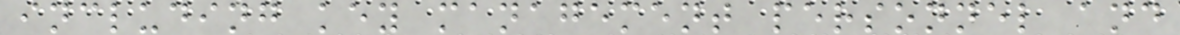including key management personnel and
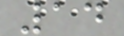14
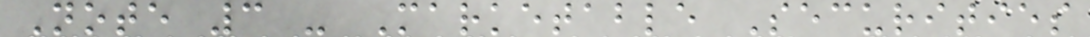Note 3 - Marketable Securities
